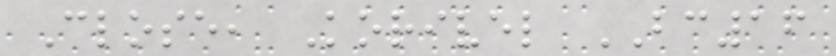Close, Korivel BC16
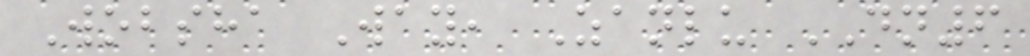Wobsha Way, Zanlu DN6
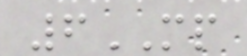6MP
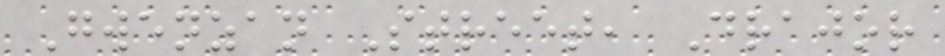Gwenzan Street, Drajor
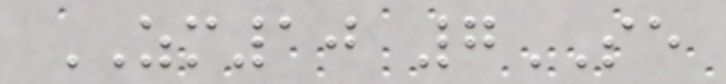ZM10 7SE
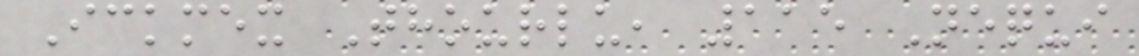Ickmex Thourlu, 115 Nequi
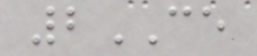2CE
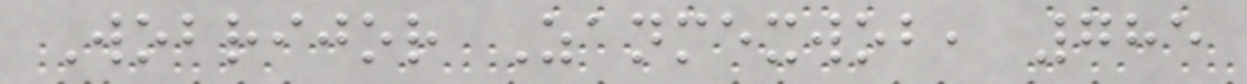Wobrijor Zanmexwob, 785
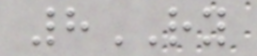8RY
